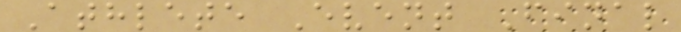Athlete Event Final
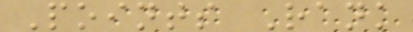Points Rank
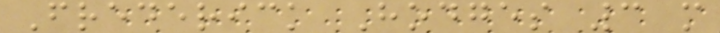Frederick Hodges 3 m
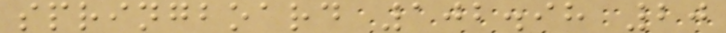springboard 102.98 20
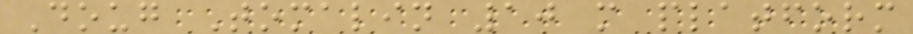Doug Tomalin 10 m platform
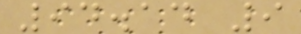94.14 9
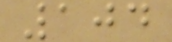104
